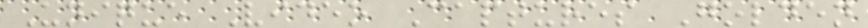Unique Video Captures Golden
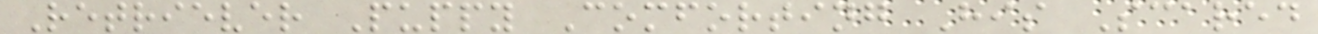Retriever Puppy Comforting His Scared
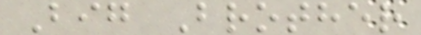Big Brother
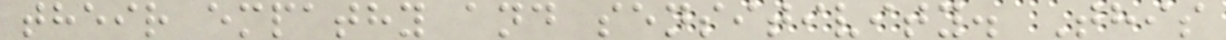their empathy and sensitivity. This
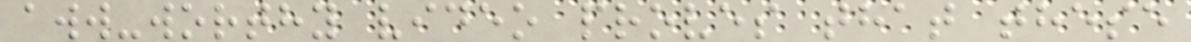aww-worthy video proves that these
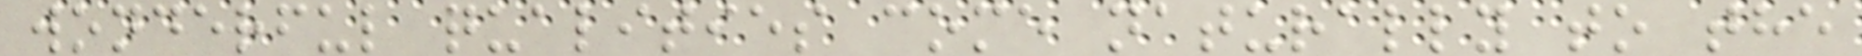wonderful qualities come naturally to the
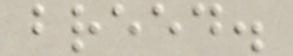breed.
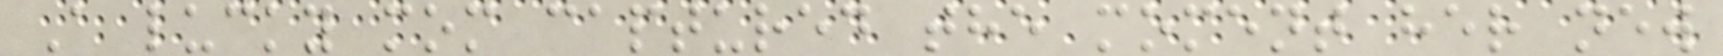A lucky mom captured the moment her new
